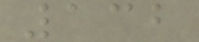132
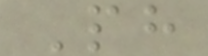Ph
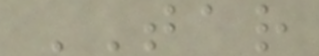TAR
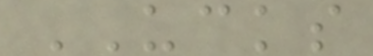UCKS
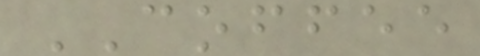COFFEE
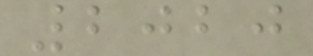2020
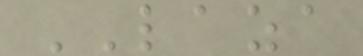LAZA
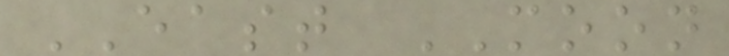EAST MOON
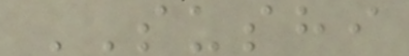SUSHI
